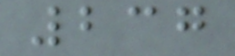237
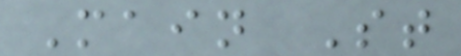Main St
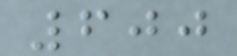600
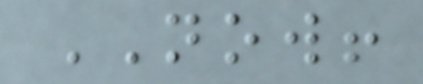NOW!
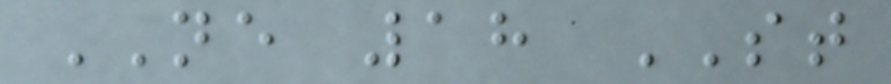NE 18 ST
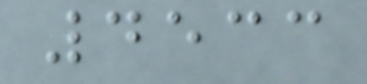4533
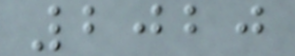2020
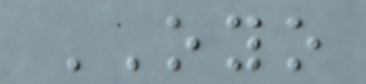OYO
